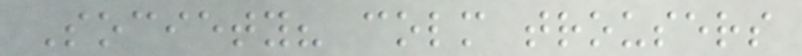Society? colm trousers
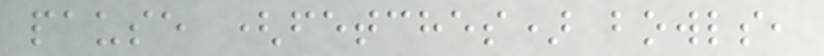pause (fetches) bowls,
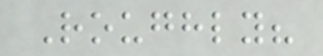Roughly?
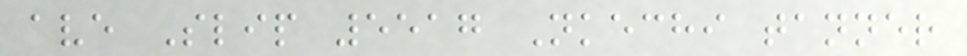ave Slip 5517 Nkechi tanner
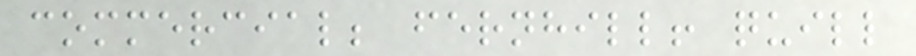commercial; fernhill! quill
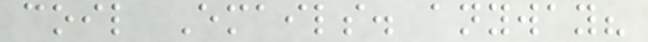coil Emails. anyway?
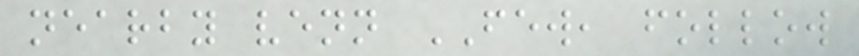nearby venn FEW, follow
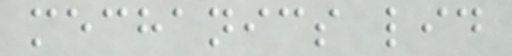mechanics lid
